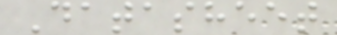Datasheet
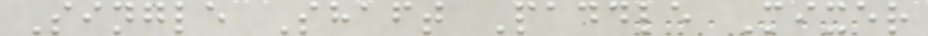Single Shaft Paddle Mixer
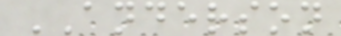ANDERSON
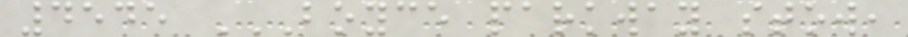4545 BOYCE PARKWAY STOW,
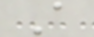A
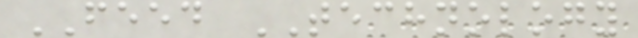FEED TECHNOLOGY
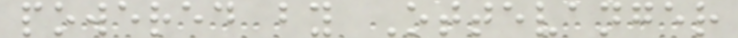powered by Ottevanger
